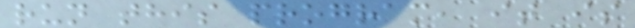run this program, it is
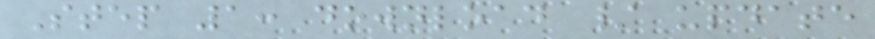Step 1: download / update
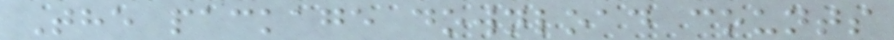The package download counts
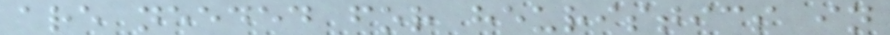are needed for heuristics in
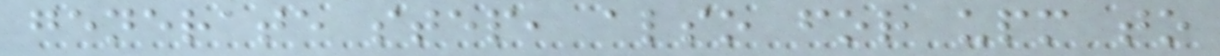generate step, also for upm to
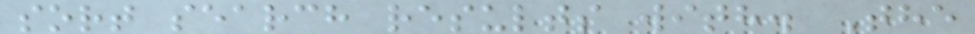sort search results with. The
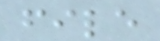file
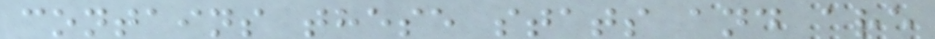contains these stats and are
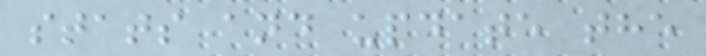stats and update the
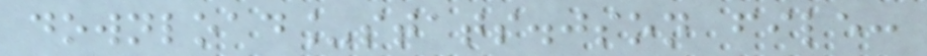download_stats.json file:
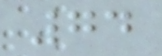74
